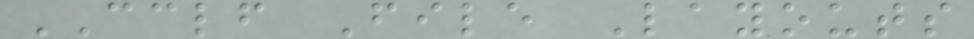CCLF File Layouts
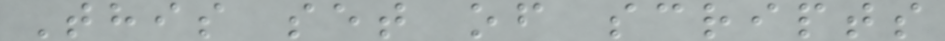This set of scripts
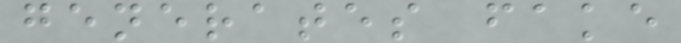generates fake
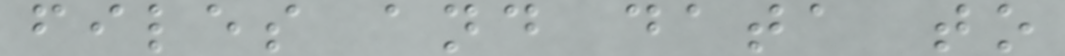files and data to
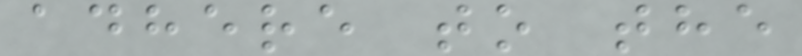adhere to the
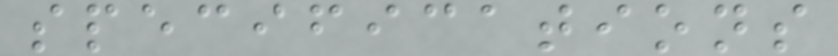specifications
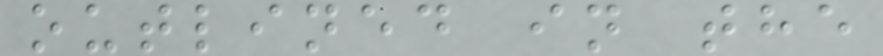outlined in the
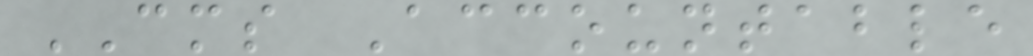CMS Accountable
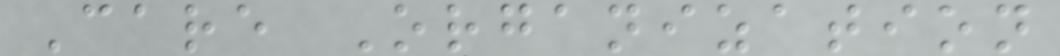Care Organization
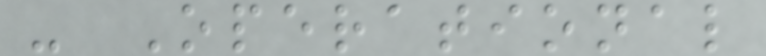- Operational
